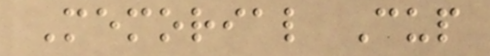Memorial Cup
